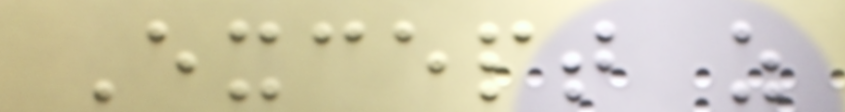Except as
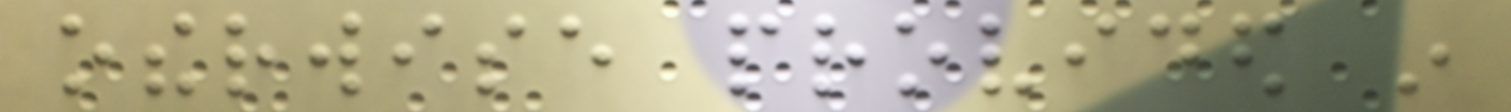otherwise provided in
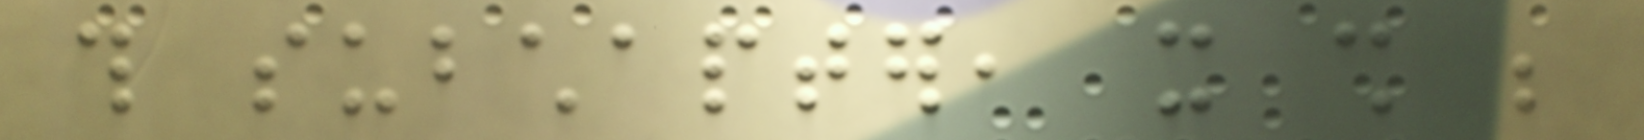this subchapter, it shall be
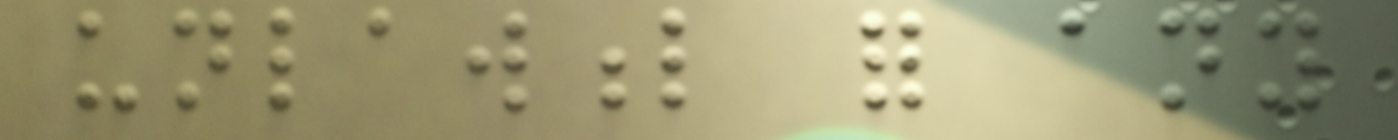unlawful for any
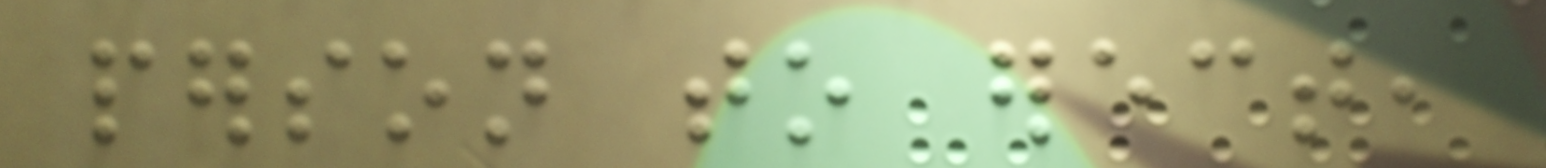person to erect,
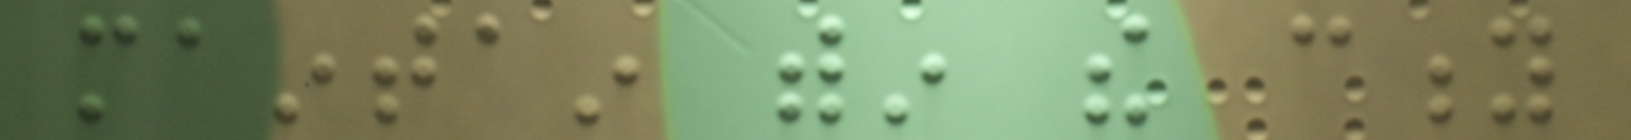maintain within the city
